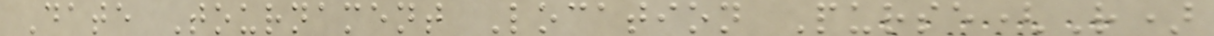Date Tournament Location Purse(R)
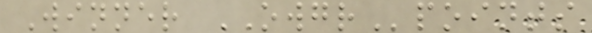Winner OWGRpoints
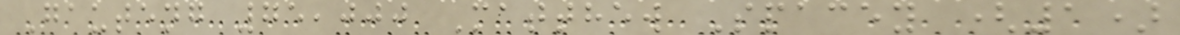Gauteng 75,000 Matthew Spacey (1)
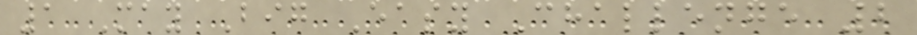1 May Big Easy Challenge 2
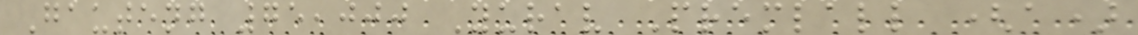Gauteng 75,000 Yurav Premlall (a)
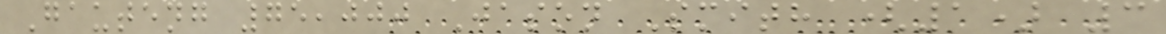Gauteng 75,000 Jason Smith (1) 3
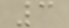3
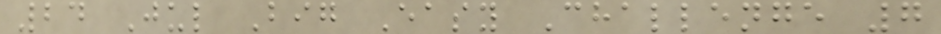24 Jul Big Easy Challenge 7
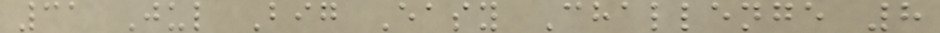31 Jul Big Easy Challenge 8
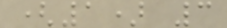(1) 3
